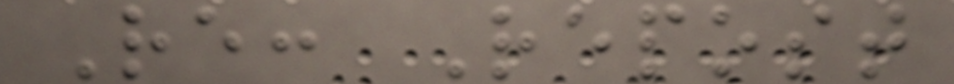Re: Repost
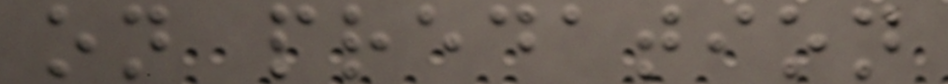on predation
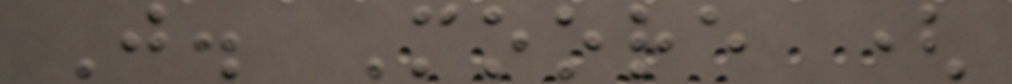J. Moore (
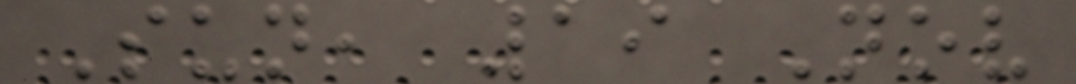Sun, 19 Nov
